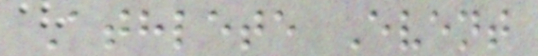Athlete Event
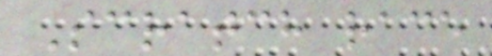Scratch race
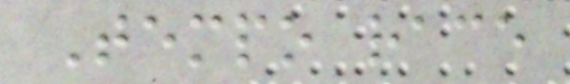Tempo race
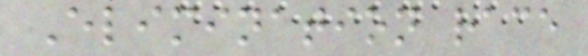Elimination race
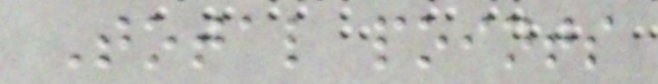Total points
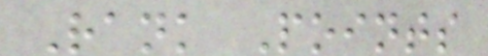Rank Points
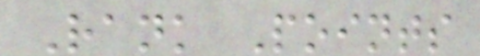Rank Points
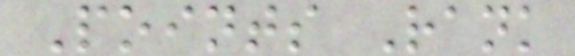Points Rank
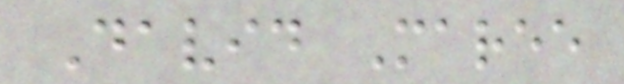David Maree
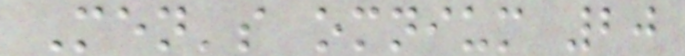Men's omnium 20
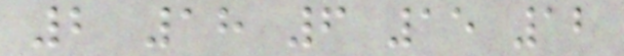2 18 6 15 12
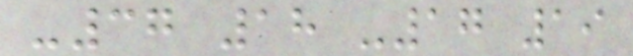-37 18 -17 19
